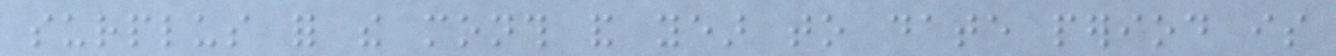surplus for the month and year to date period is
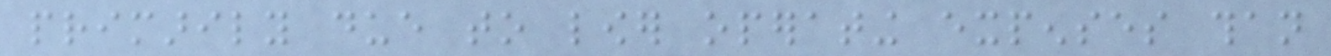primarily due to lower operating expenses than
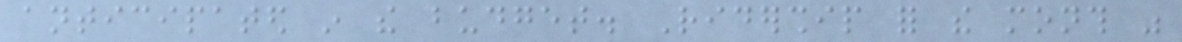anticipated in the budget. Ridership for the month was
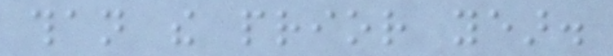than the prior year.
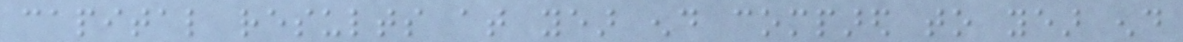capital results at year end compared to year end
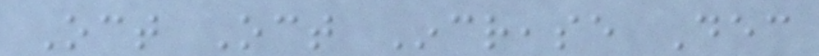Oct Oct Increase Dec
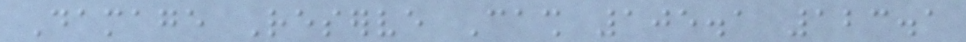Damage Reserve Cash 105.1 123.1
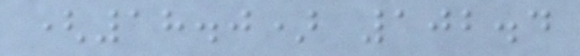(18.0) 102.4
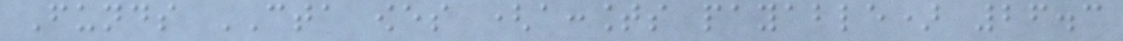Funds CTA owes (accounts payable) 26.3
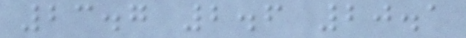23.7 2.6 20.1
